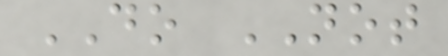DO NOT
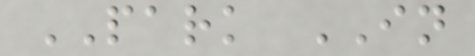PARK IN
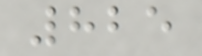825
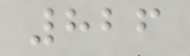826
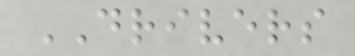DRIVERS
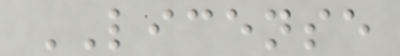LICENSE
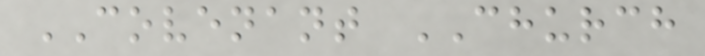COVENANT CHURCH
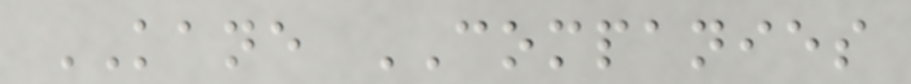KANE COMPANIES
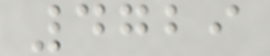4729
